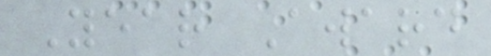Year Award
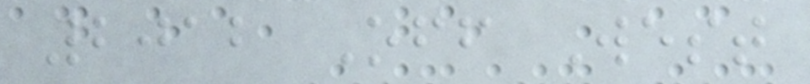2012 Off West
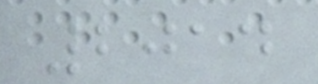2014
